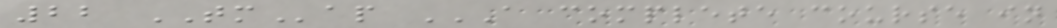22 TMap A COMPLETE COURSE IN
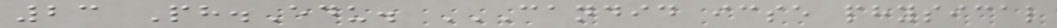23 Ph.Edu. CANDID ICSE PHYSICAL
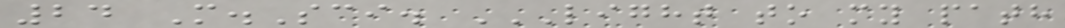24 M.Sci. LIGHT TO MY PATH
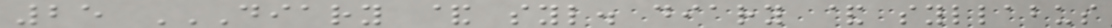25 DIARY & SYL. DIARY & SYLLABUS
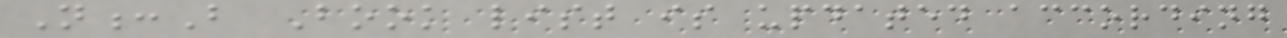N:B Book list is updated according
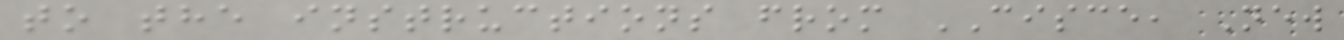to the instructions from CISCE, New
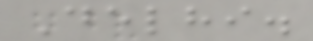Delhi.
